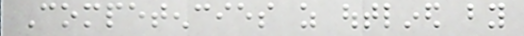Competencies as outlined by
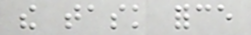the task force
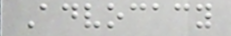Advocacy
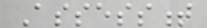Assessment
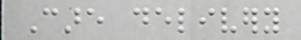Care delivery
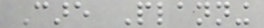Care Planning
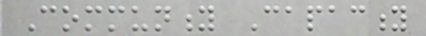Community Capacity
